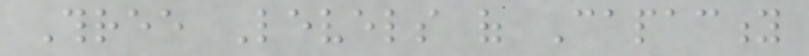Three Levels of Capacity
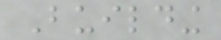Building
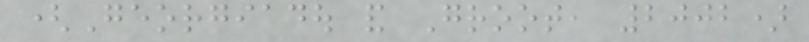(Georgiadou and Groot, 2002)
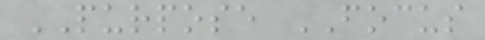PURPOSE FOCUS
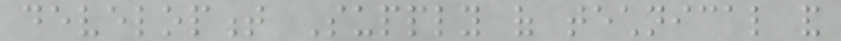development Supply of technical and
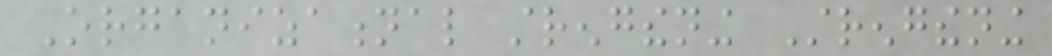Organizational strengthening Strengthening
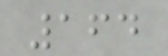164
